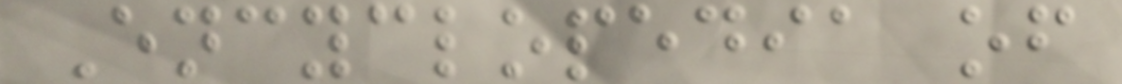Encyclopedia of
